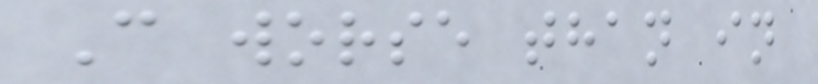C worse than in
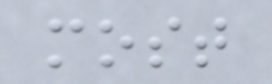most
